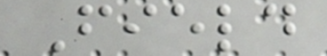Field
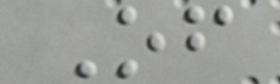Of
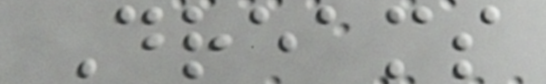Dreams
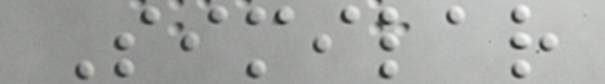Similar
